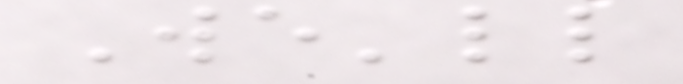We'll
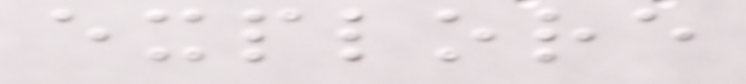explore
